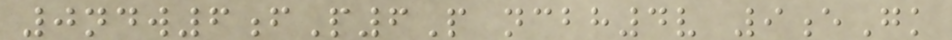0ndw6fP6P ncbh4v 9eGk
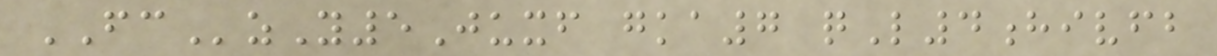FCzY5Juxf gka7 qL4hivfb
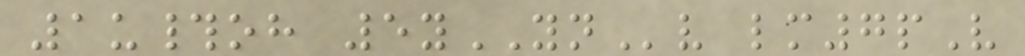1u#oh 5yYNv lm7pV
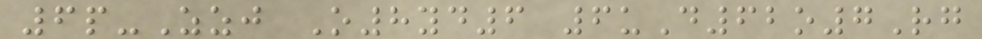6p-Zzj O8yd6 6uD62o7Rg
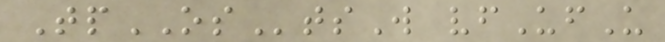TpOStsW vfUfU
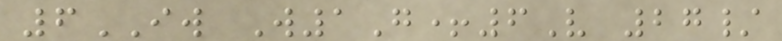6IW W1G+6V 27/
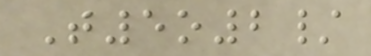T5o2/
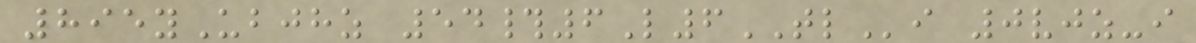895yUbjhz 54#6L6TLi 0vjz-i
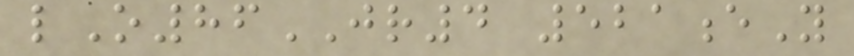lO86JR4 521eY
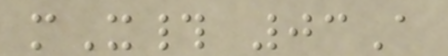mX# 03A
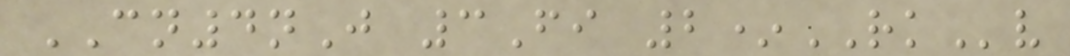CN4nJ 3Fi 2*RKv
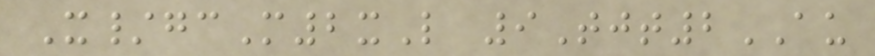X/gcM2xL 9Tjt2AU
